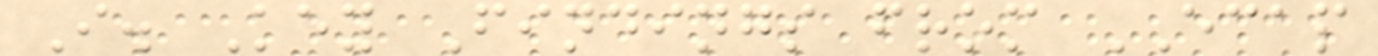I. Key Findings from ECAP
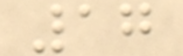17
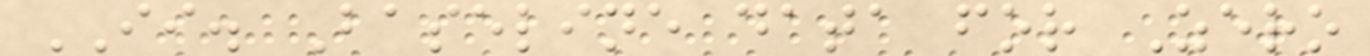II. Baseline data for Zero
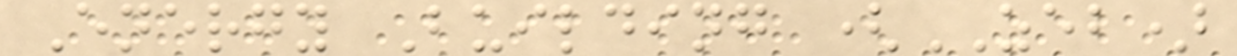Energy Building (ZEB)
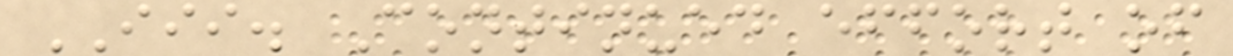III. Continued effort of
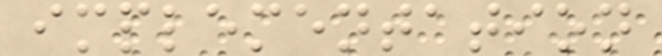implementation
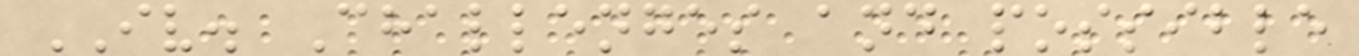IV. Challenges and possible
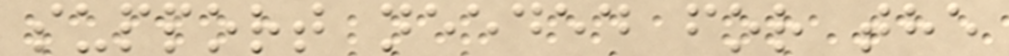support needed for the
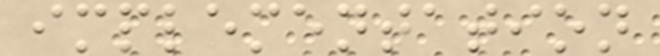implementation
